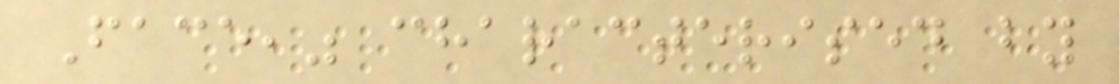Face," characterised by
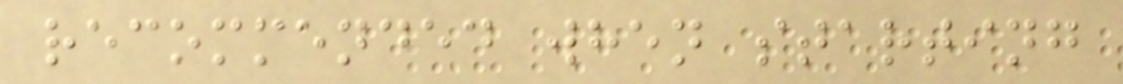recommended when starting
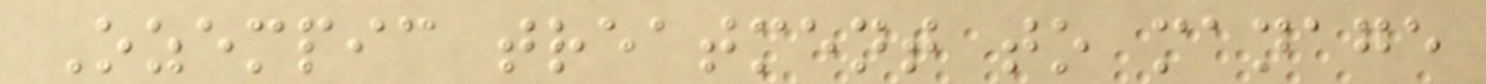Ozempic treatment to manage
